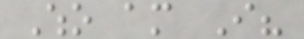Who am I?
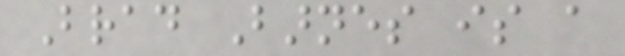Brad Barnes is a
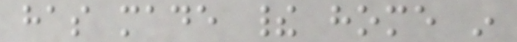has made their home in
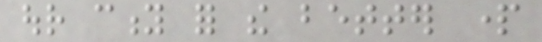our city for the better part
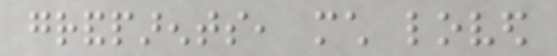grandparents, much loved
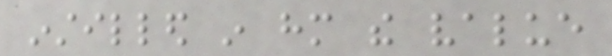instilled in him the value
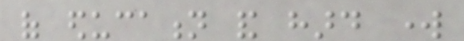of education and hard work
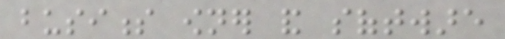business owner and software
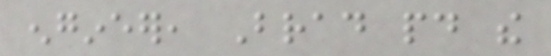engineer, Brad paid the
